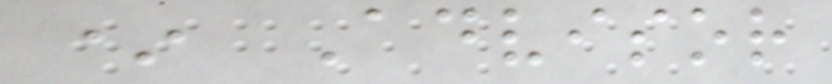* Advisor
